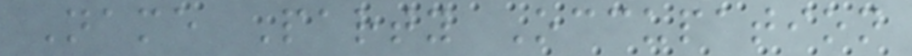Name Party Occupation
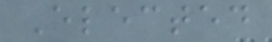Elected
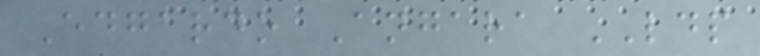Edgardo Angara LDP
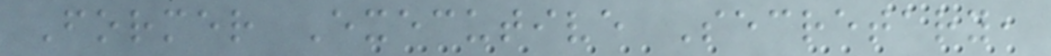Former Executive Secretary,
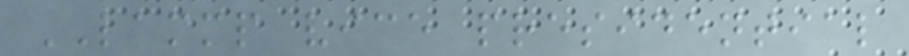LAMMP vice presidential
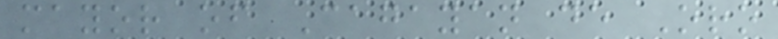mayor of Cagayan de Oro
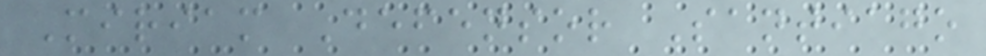Miriam Defensor Santiago
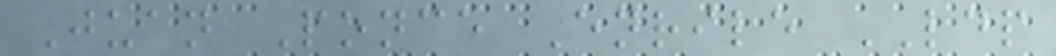Juan Ponce Enrile LDP
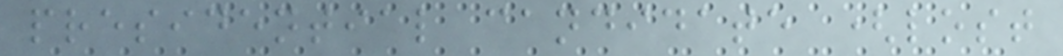presidential candidate (lost
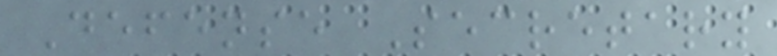Defense Secretary
